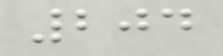204
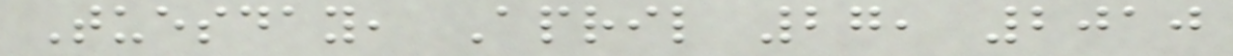Tuesday, April 27, 2010
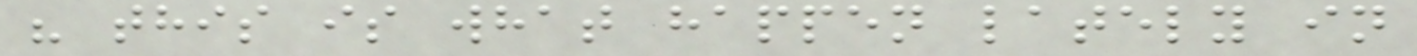" this is what happen lately in
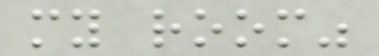my room"
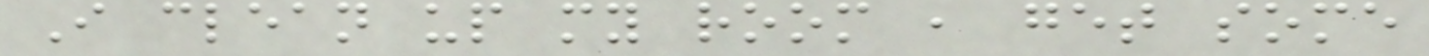I clean up my room , get some
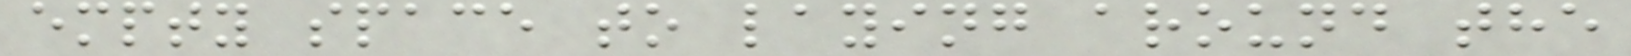empty space to laying around the
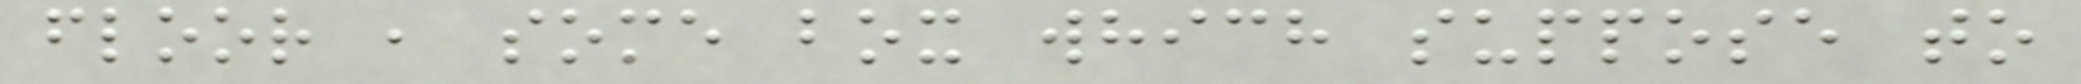floor , some box which suppose to
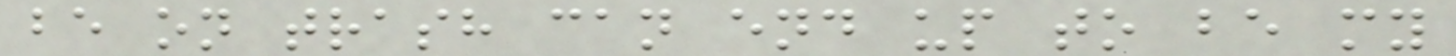be on trash can end up to be my
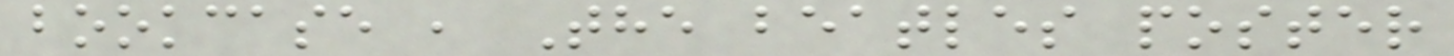bookcase , The beatles poster
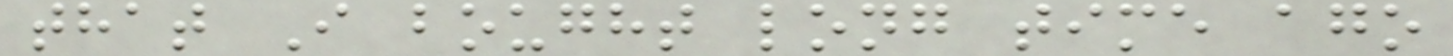that I bought long time ago
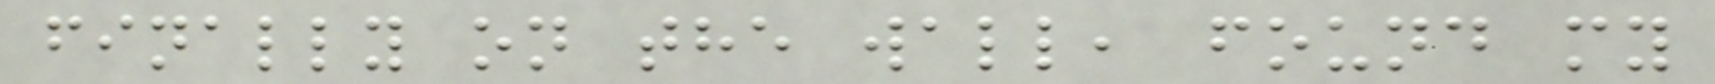finally on the wall, found my
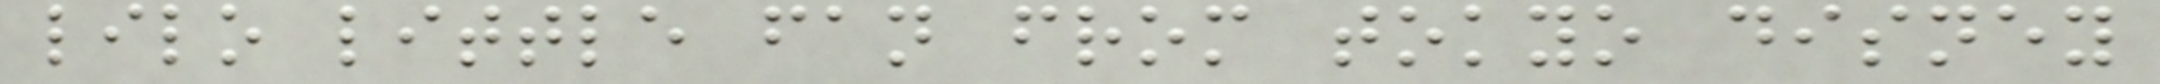lilo little fan from tokyo disney
